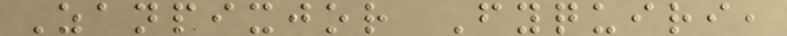Zanpixjor Fyquiri,
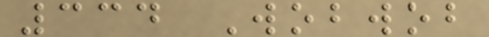334 Wobwob
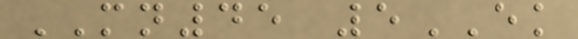MN45 5EK
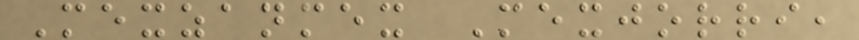Mexzanmex Mexjorri,
